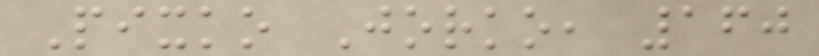Pixko Jorko, 160
